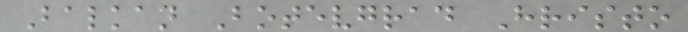Balkan Botevgrad Hristo
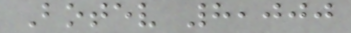Botev 8,000
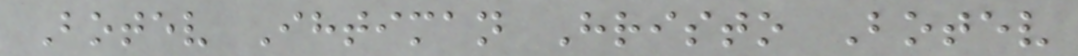Botev Ihtiman Hristo Botev
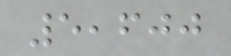5,600
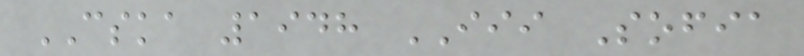CSKA 1948 III Sofia
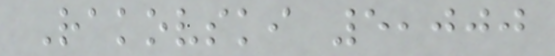Rakovski 5,000
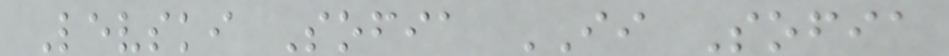Levski Sofia II Sofia
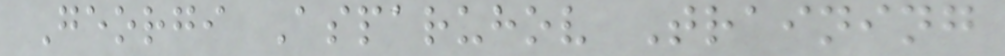Georgi Asparuhov Training
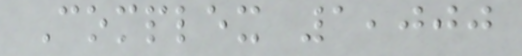Complex 1,000
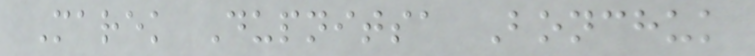Marek Dupnitsa Bonchuk
